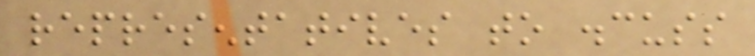representatives to discuss
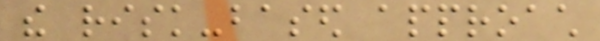the risk-based approach
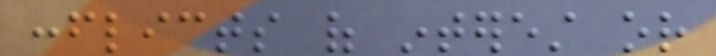conflicts of interest or
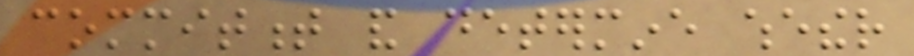commitment and determine whether
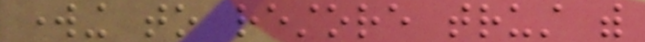working to restore trust with
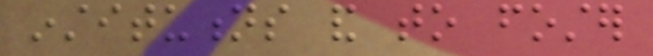institutions and to foster
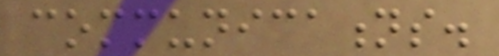communications.
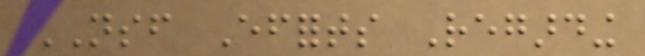NSF Efforts Regarding
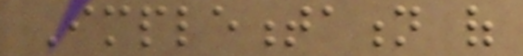Implementation of
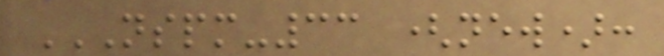NSPM-33 (NEW):
